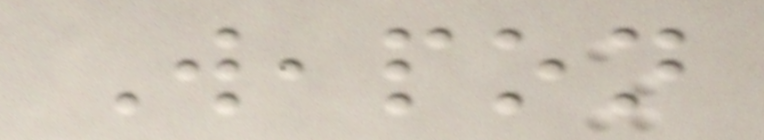Weapon
